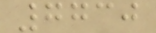7730
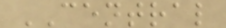CENTRAL
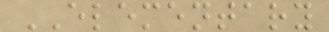ELEMENTARY
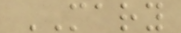MARY
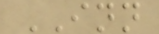INN
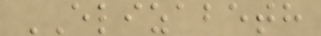ELIZABETH
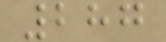287
